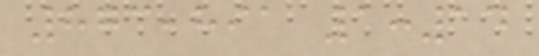873,891 1:14
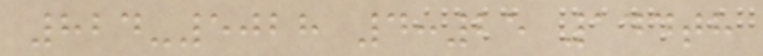824-5028 4:25 144th
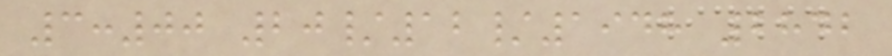3:00 20/12/1948 2842
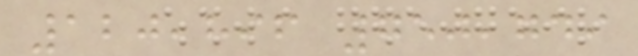120,896 750,749
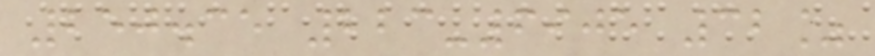250.35 223-6905 32%
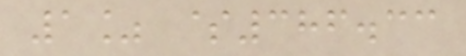1% $386.33
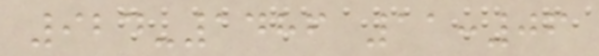924-1486 11:06
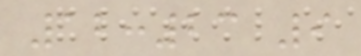12:23 9
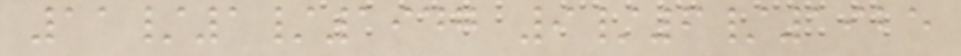11/1/1947 9/6/1925
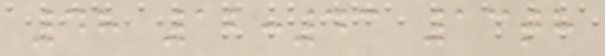48 12:43 13th
